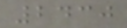2430
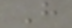H
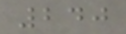240
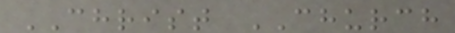CHRIST CHURCH
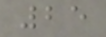25
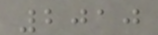2010
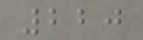220
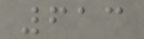613
